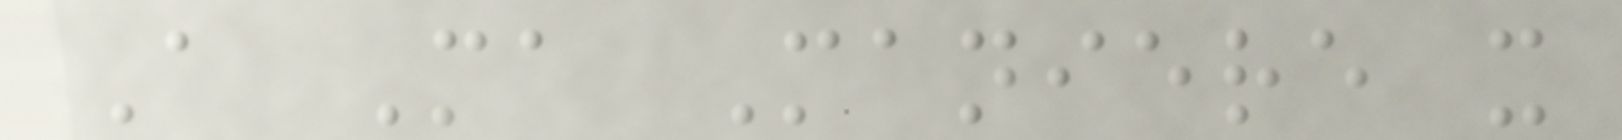A Ma Maniere x
